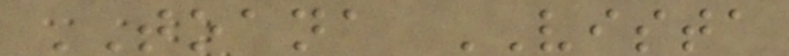TOANA VISTA
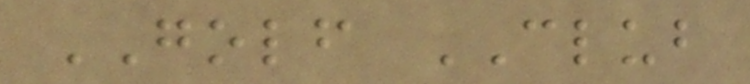GOLF CLUB
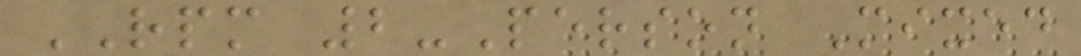RPM 2-Person Mixed
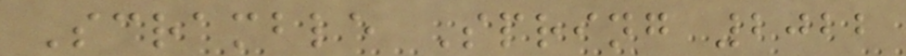Scramble Spring 2022
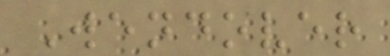Wendover
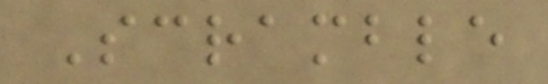Scramble
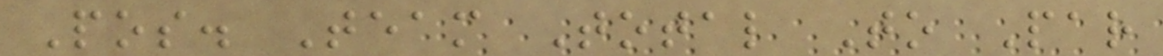Pos. Team Total To Par
